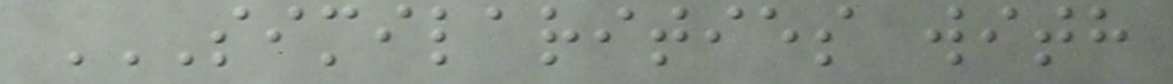SIMILARITIES WITH
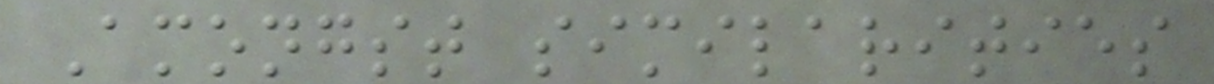Amongst similarities
